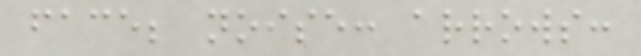face; noise: arrows:
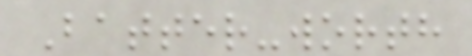Batter-worth
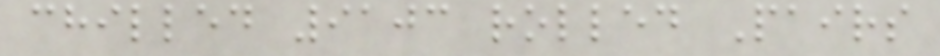chilled 9103 rolled Pairs
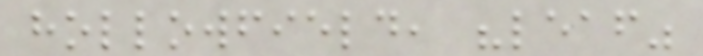hollowfield, "leaf"
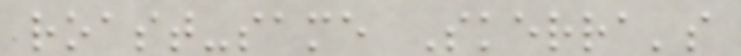roast-same Skerra's
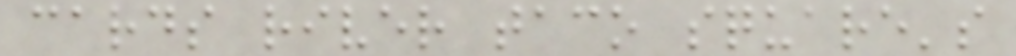cards river taco square's
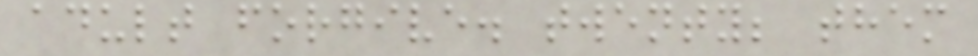adult forgive. twenty; them
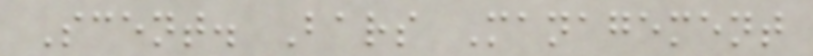Scent. Bars Management
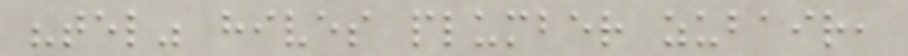"tel" hives plumber zubair,
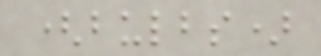(bulbs)
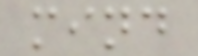mind
